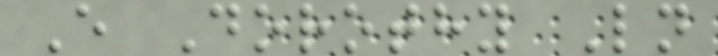E Dorothy Ln
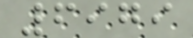6979
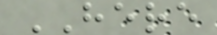HERE
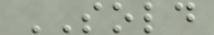SOLD
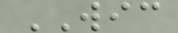WIC
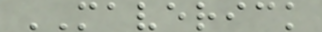MAVERICK
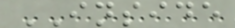INSIDE
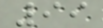99
